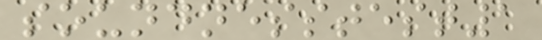soundnesstest1
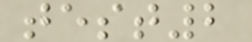test2
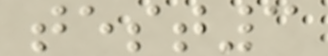test3
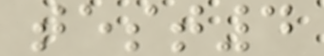test4
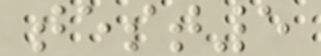test5
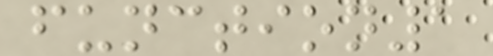function1
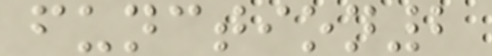function2
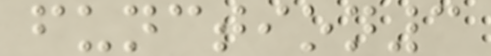function3
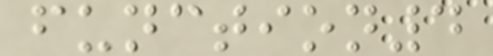function4
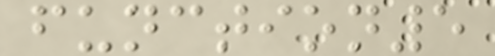function5
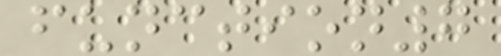function7
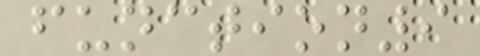function9
